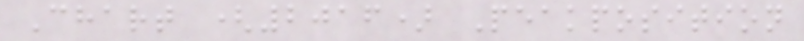Chart (2016) Peakposition
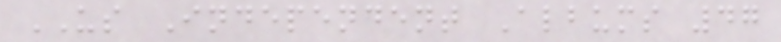US Independent Albums 47
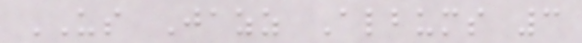US Jazz Albums 3
